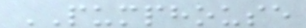PUMPHOUSE
